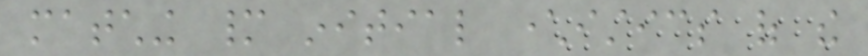matching many initial characteristics of the
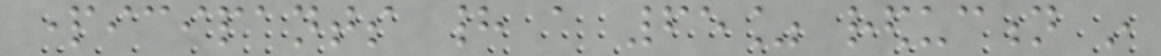participants had a 65% reduction in
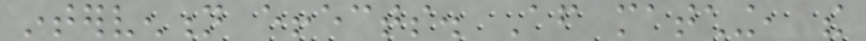intervention effects. After matching, the
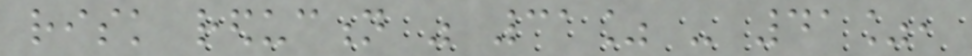risk reduction was 31% - 41%,
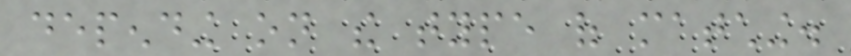depending on the type of matching.
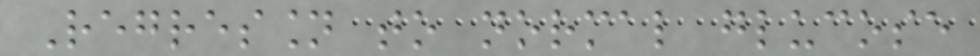Regression to normal glucose
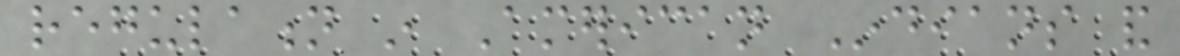regulation in American Indians and
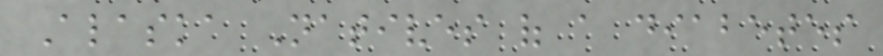Alaska Natives of a diabetes
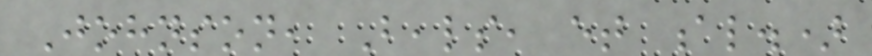Johnson, Beals, et al.)
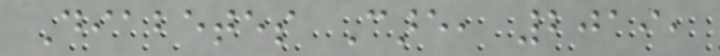Diabetes Care, 2019,
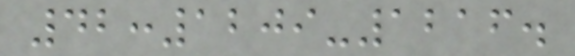42:1209-1216.
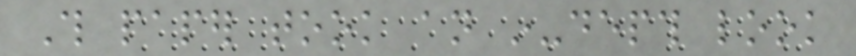This paper took an in-depth look
